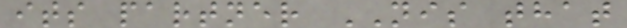its partner NIS that
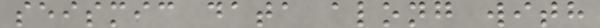seismic data along with
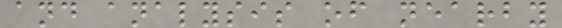and analysis of nearby
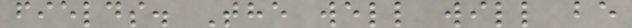fields. The well will be
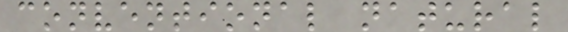conventional natural
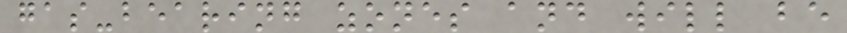gas-bearing zones and will be
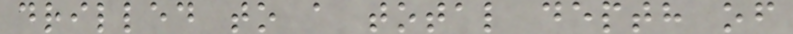drilled to a total depth of
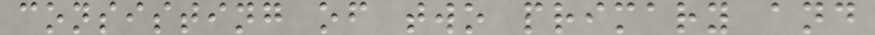consisting of two primary and
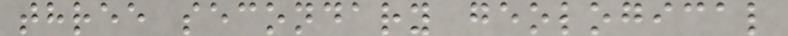three secondary geological
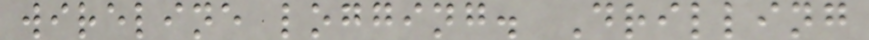wireline logging. Drilling
